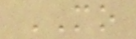MO
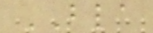BLA
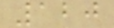120
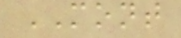MONT
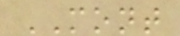MONT
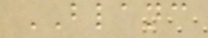BLANC
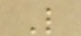L
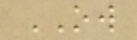OW
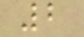2
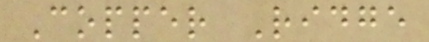Copper Ridge
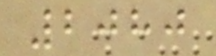2080
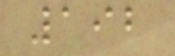192
